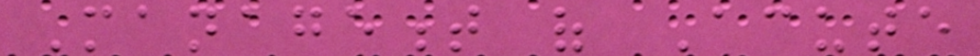Management of Acute
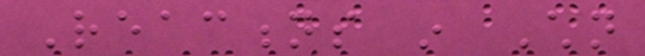Reactions in Children
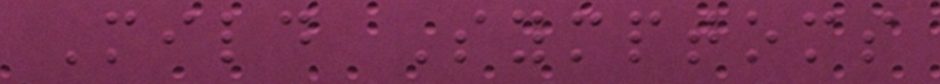Mild Symptoms
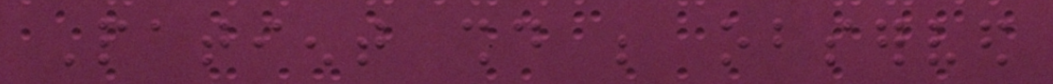Patient should be observed
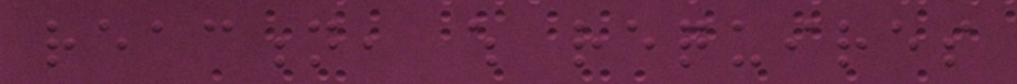reaction, which requires
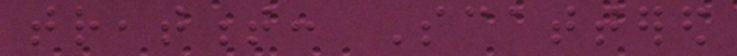treatment: Scattered
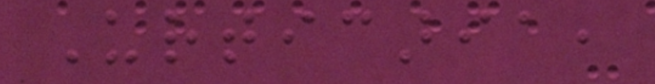Urticaria,
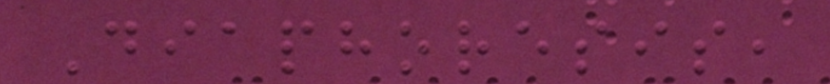Diaphoresis,
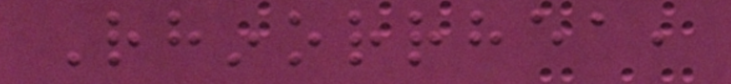Rhinorrhea,
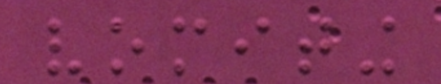vomiting
